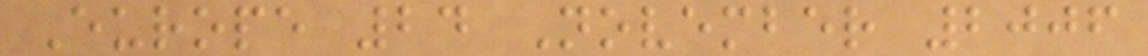Europe 24 November 2006
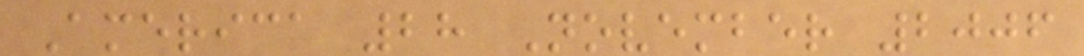America 28 November 2006
